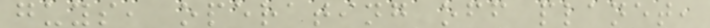guys, operating off planet,
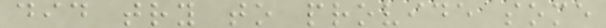did try to provide some
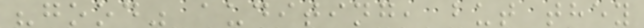"good" auditing, but they
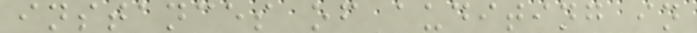instances of auditing in
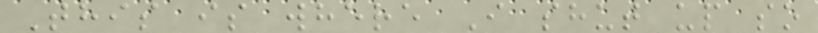This is where I shut up so
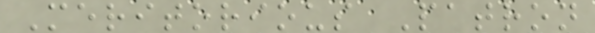Meritorious Patron
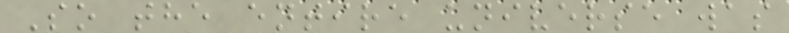So the entire universe was
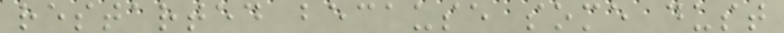restarted because some dust
